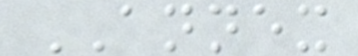ANNEX
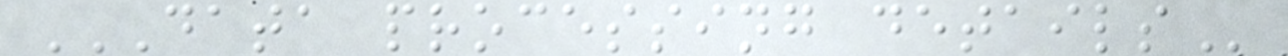DATA PROCESSING DETAILS
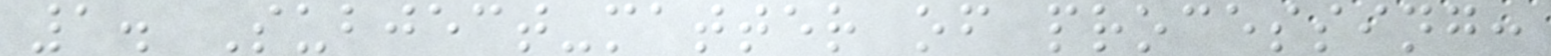1. Subject-matter of processing:
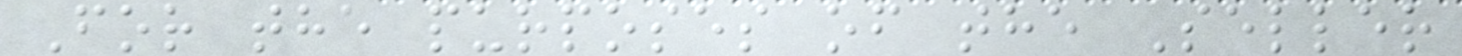For the purposes of the Seller
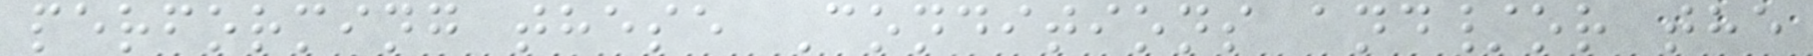performing these Conditions and/or the
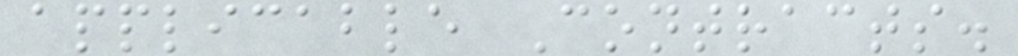applicable Contracts.
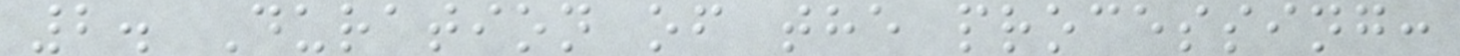2. Duration of the processing:
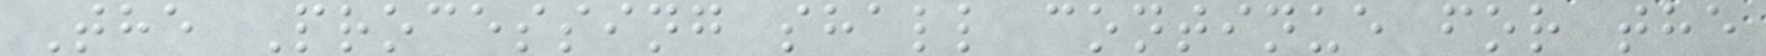The Processing shall continue for the
